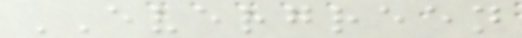EVERGREEN
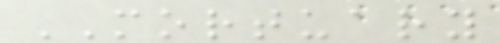MORTUARY
